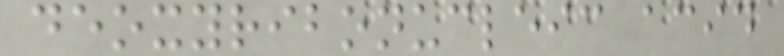deoxyribonucleic acid
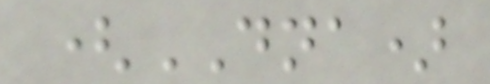(DNA)
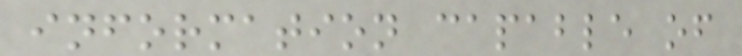information capable of
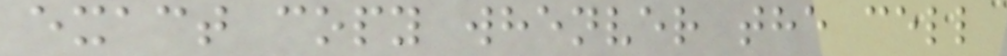exact copy whenver the cell
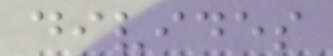divides
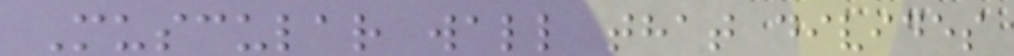Muscular wall that divides
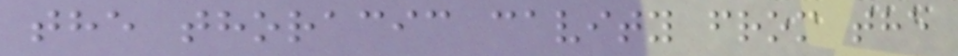the thoracic cavity from the
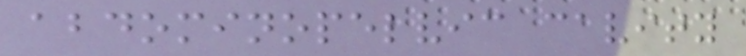abdominopelvic cavity
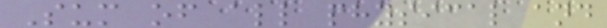Sum of all physical and
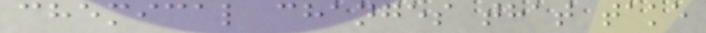chemical changes that take
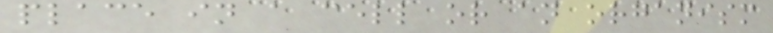place in a cell or an organism
